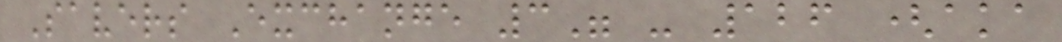Savers Exchange 3" - 126 (aka
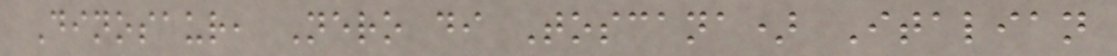Dinosaur, Nero di Toscana) Italian
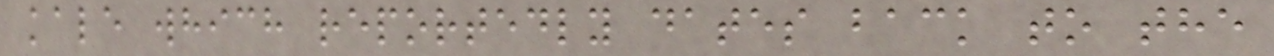kale which reportedly dates back to the
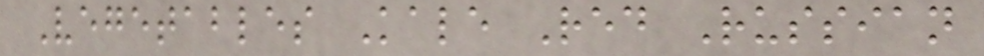Vegetables Kale Red Russian
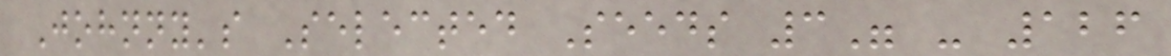Johnny's Selected Seeds 3" - 126
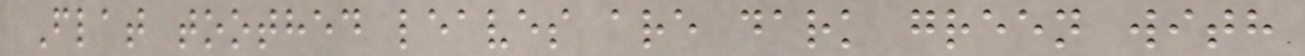Flat toothed leaves are dark green with
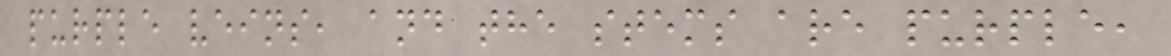purple veins, and the stems are purple,
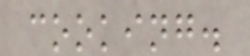cooking.
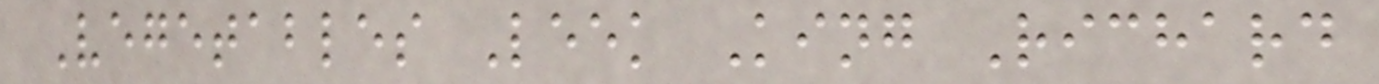Vegetables Leek King Richard
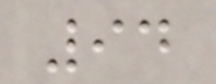94
